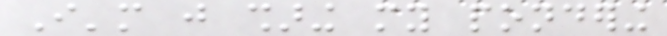I'm just sharing my pondering
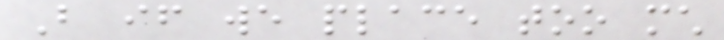But if we place too much
